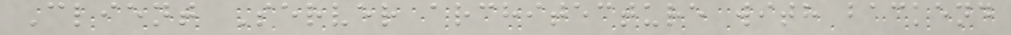Client Server architecture with backend
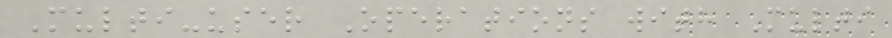Multi-user Operations with Multi
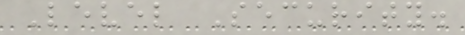Level Security.
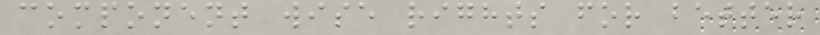component wise rights for better
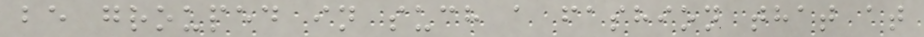be grouped in such a fashion that at
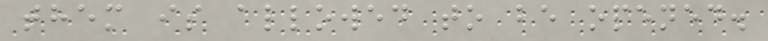them is allowed to be opened.
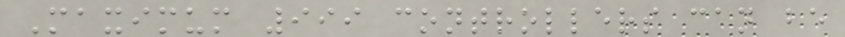Maximum 999 controllers can be
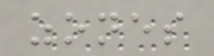zones
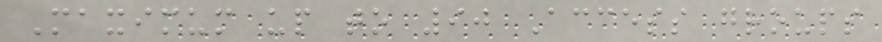Maximum up to 90 Access groups
